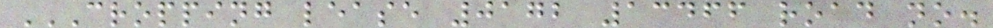CROPPING LEASE 0172 13466 ROAD NO.
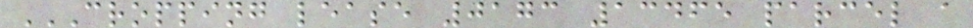CROPPING LEASE 0173 13465 PARCEL A
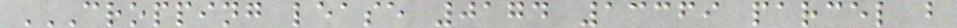CROPPING LEASE 0174 13369 PARCEL B
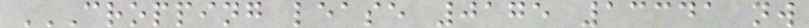CROPPING LEASE 0175 13341 NW
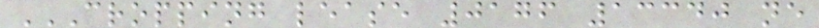CROPPING LEASE 0176 13340 NE
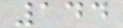144
